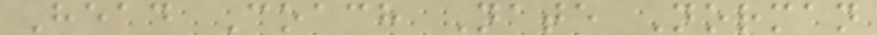Head Coach Nate Norman
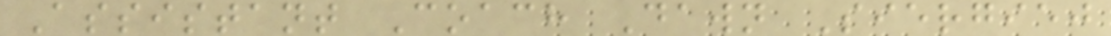Assistant Coach Dawn Siergiej
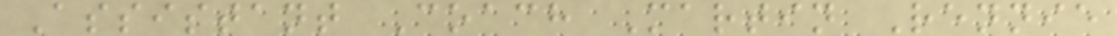Assistant Coach Martin Rennie
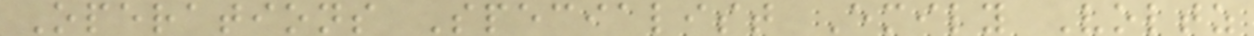Operations Specialist Emily Voltz
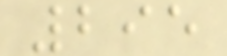295
